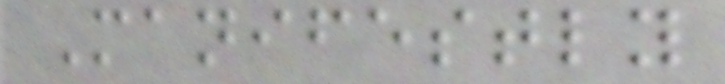Manifestly
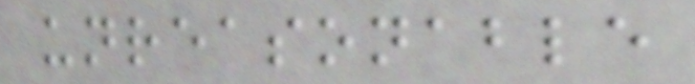unreasonable
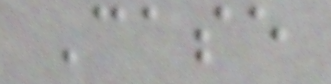Case
